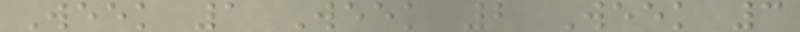Week 1 Week 2 Week 3
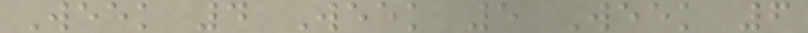Week 4 Week 5 Week 6
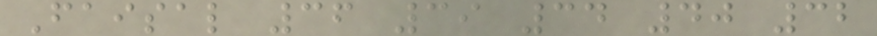Faisal 36 39 34 40 32
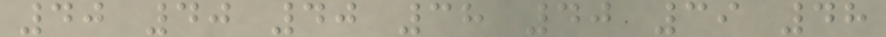40 40 40 38 40 39 48
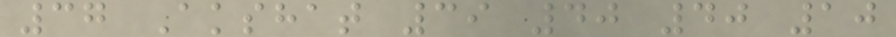37 Akshat 39 40 40 10
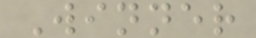Winner
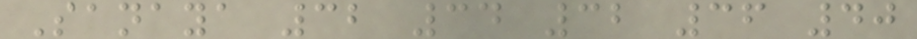Sanaya 32 34 32 36 40
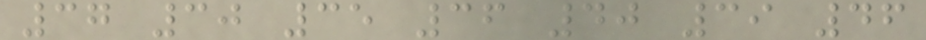37 30 35 36 40 39 46
